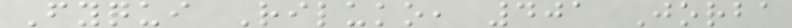Fyqui Riluko, 401 Jorba
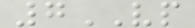7VP
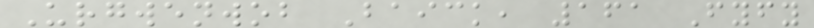Urgwenwob Baick, 161 Fyfy
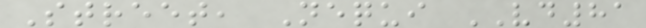Street, Nequi VD81
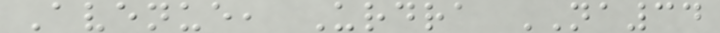Avenue, Urdra NA34
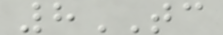8TC
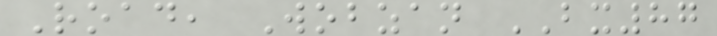Road, Wobzan BX87
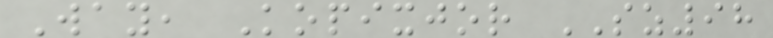Way, Kopixjor SZ98
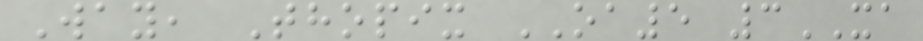Way, Thopix OA5 3XA
